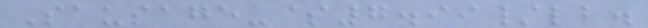Sausage-$7.99/lb.
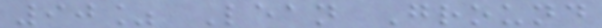90% Lean Ground
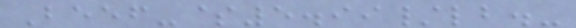Beef-$5.99/lb.-
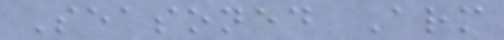Seasoned Arm
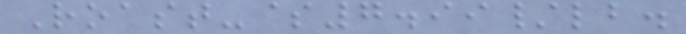Roast-$7.99/lb.
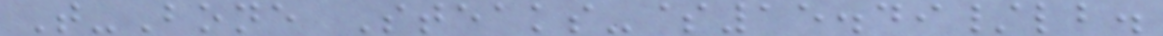T-Bone Steaks-$15.49/lb.
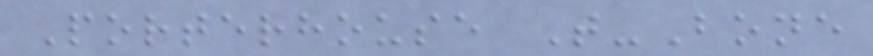Porterhouse T-Bone
